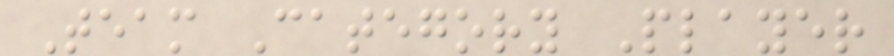Team Category Player
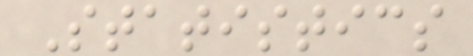Statistics
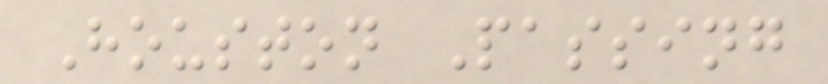Houston Passing
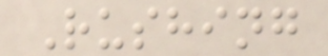Rushing
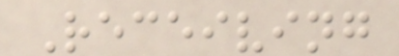Receiving
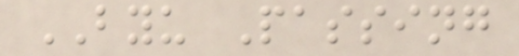BYU Passing
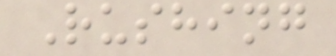Rushing
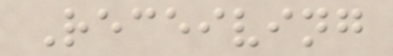Receiving
